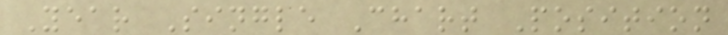Year Single Chart Position
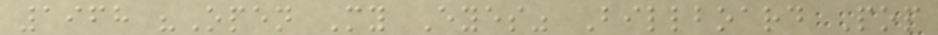1968 "Open My Eyes" Billboard Pop
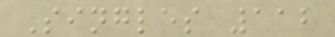Singles 112
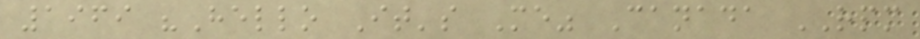1969 "Hello It's Me" Canada RPM
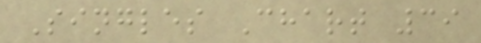Singles Chart 39
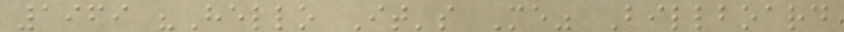1969 "Hello It's Me" Billboard
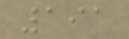191
